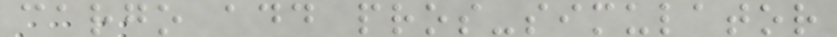cargo add pros-simulator
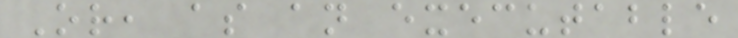Or, as an executable
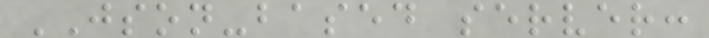JSON-based server:
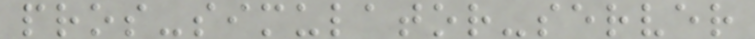pros-simulator-server
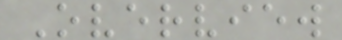Overview
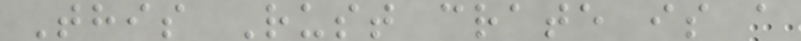This Rust crate is a
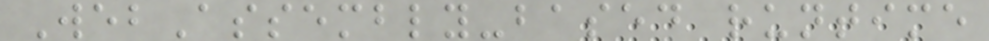WebAssembly-based runtime
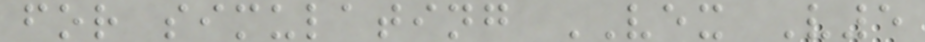for simulating VEX V5
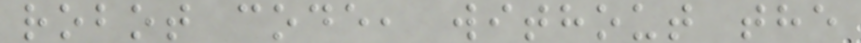robot code, without the
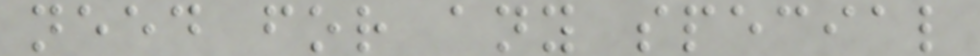need for any special
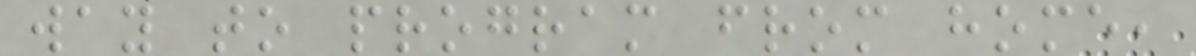way to program from home,
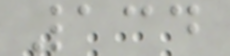134
